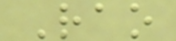Rao
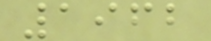1962
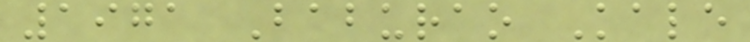1971 Baburao Kale
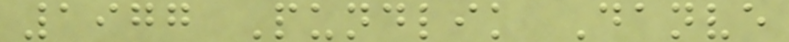1977 Pundlik Danve
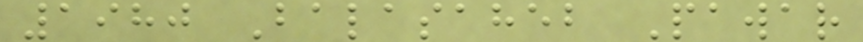1980 Balasaheb Pawar
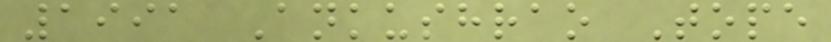1991 Ankushrao Tope
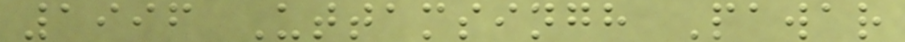1996 Uttamsingh Pawar
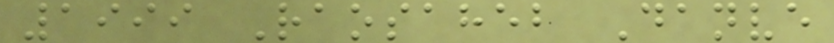1999 Raosaheb Danve
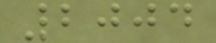2004
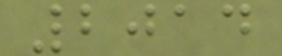2014
